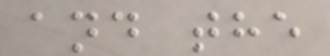and the
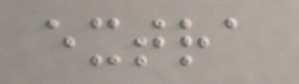extra
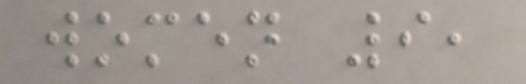women 9,
